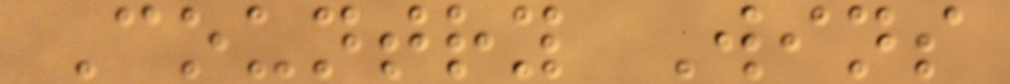Country Wins
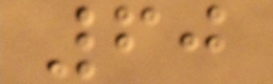60
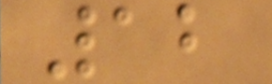12
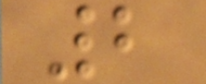2
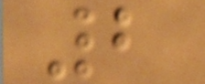2
